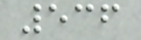536
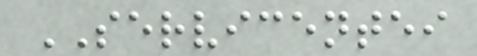SERVICENTEI
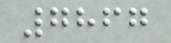7867
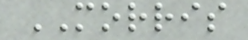MORRIS
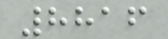8816
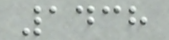1438
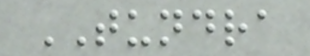TUNDRA
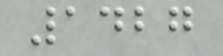1427
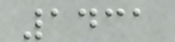1431
